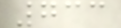733
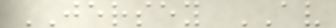JERSEY AV
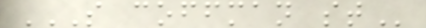S COFFMAN ST
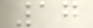17
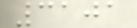3101
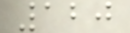120
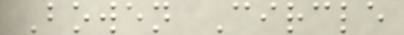Bowen Circle
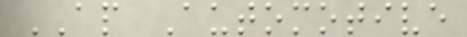AP Automotive
